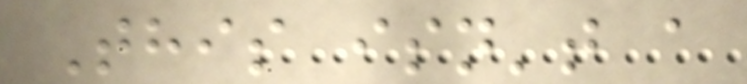This isn't a
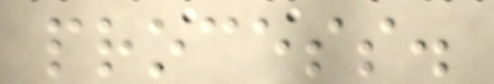process.
